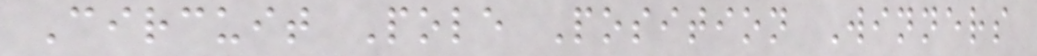Circuit Pole Position Winners
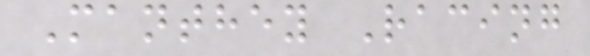Manthey Racing
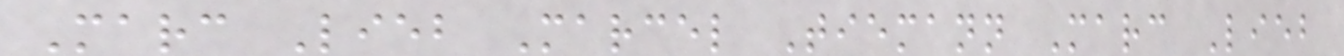Marc Lieb Marcel Tiemann Marc Lieb
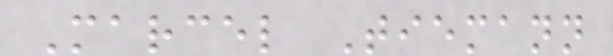Marcel Tiemann
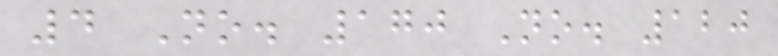4 No. 170 No. 120
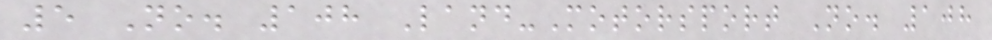5 No. 108 Land-Motorsport No. 108
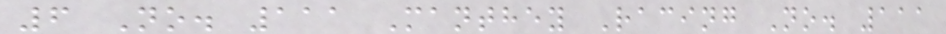6 No. 111 Manthey Racing No. 111
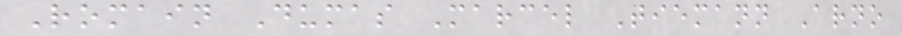Romain Dumas Marcel Tiemann Arno
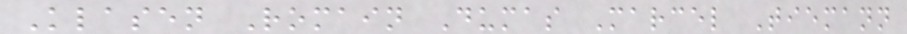Klasen Romain Dumas Marcel Tiemann
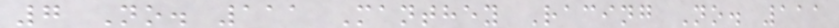7 No. 111 Manthey Racing No. 111
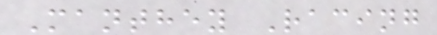Manthey Racing
